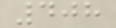408
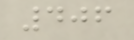406
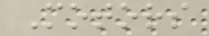Motors
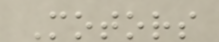Motors
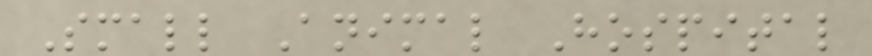Small Animal Hospital
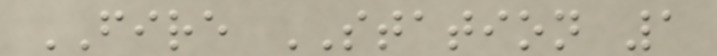FIRE STATION 1
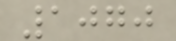1070
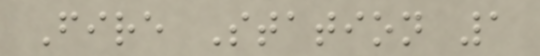Fire Station 1
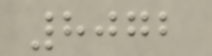8072
